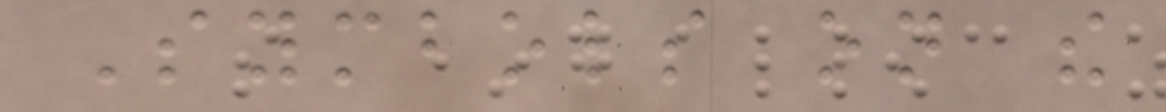Symbols on the
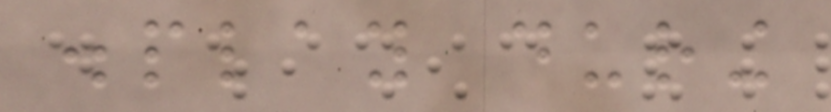display during
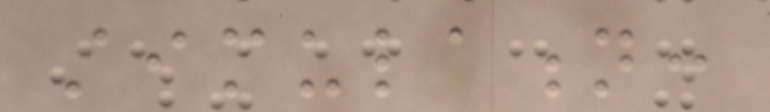stimulation:
